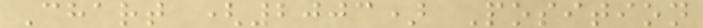Chart (2003) Position
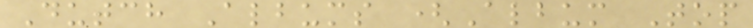Dutch Albums (Album Top
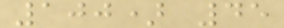100) 45
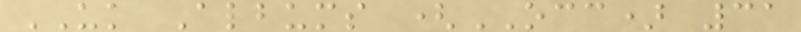UK Albums (OCC) 31
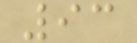93
